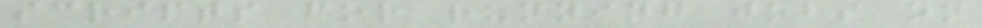scripts for running jobs on
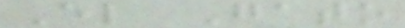El Gato
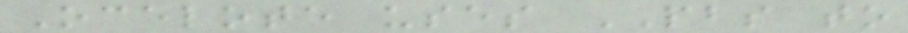Ocelote uses PBS to
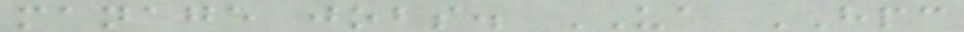manage jobs. UA HPC
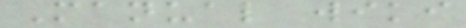Manual wiki
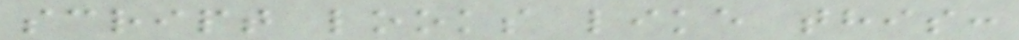script looks like this:
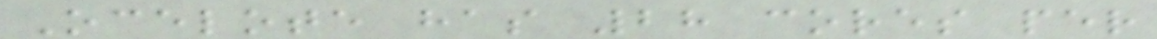Ocelote has 28 cores per
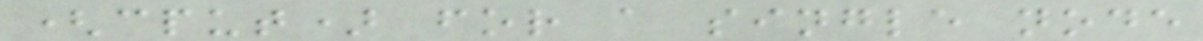(cput) for a single node
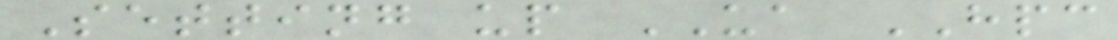Setting up UA HPC
